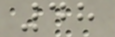48
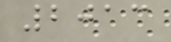2013
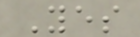Yes
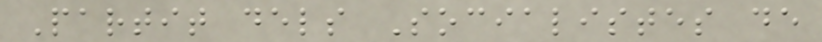Partit dels Socialistes de
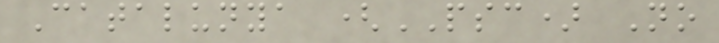Catalunya (PSC) No
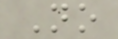No
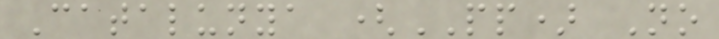Catalunya (PP) No
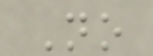No
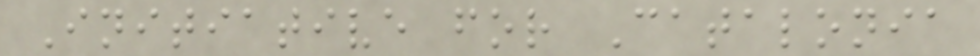Initiative for Catalonia
